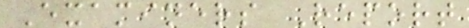Examiners Report
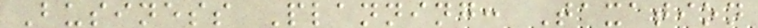Business Planning: Taxation
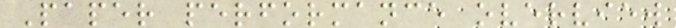Paper performance overview
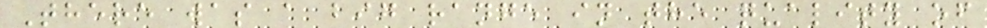There was a big range in the quality of
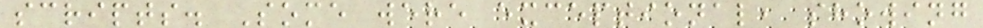scripts. Some were exceptional, showing
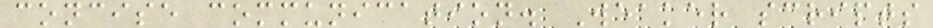concise communication. Weaker scripts
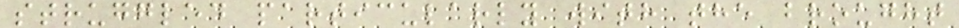struggled particularly with the brought
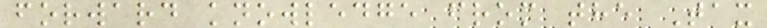forward knowledge from the Tax
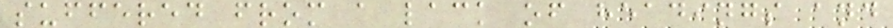suffered from a lack of headings and
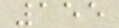155
